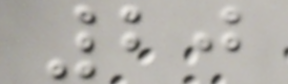20
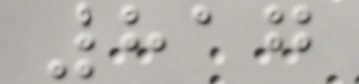817
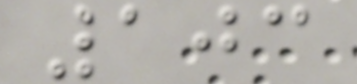103
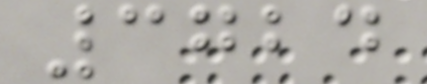3724
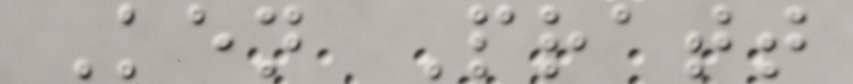Ken Pratt
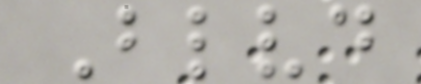Blvd
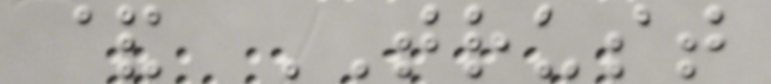& TRUST
